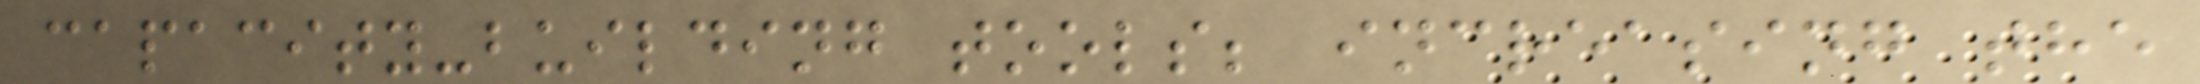capacity-building tools; increasing the
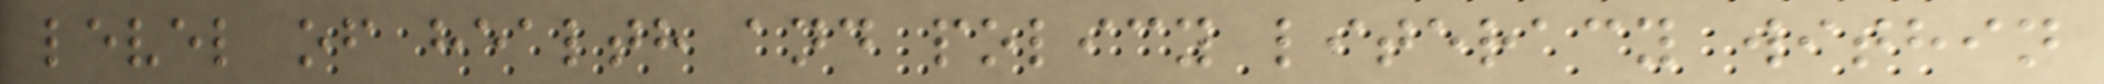level of health and policy literacy within
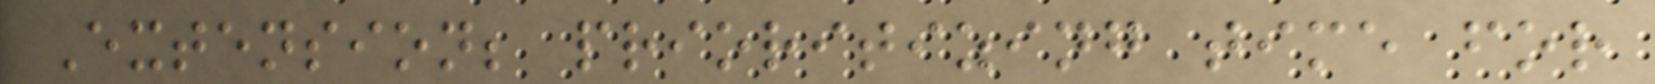Extension; prioritizing time for
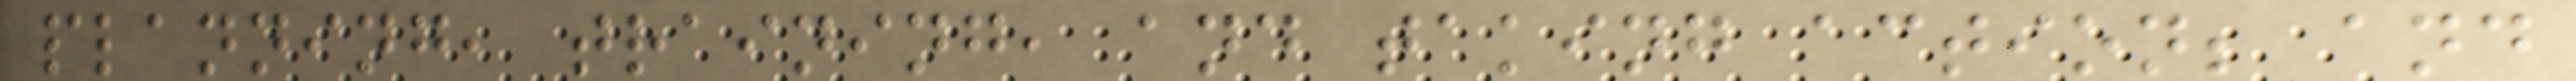planning, training, and taking action; and
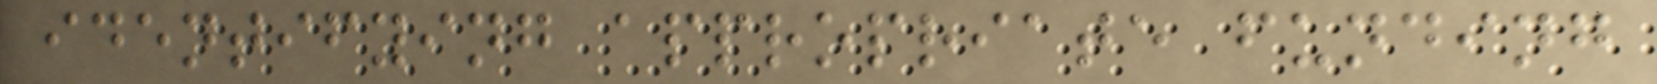identifying appropriate funding
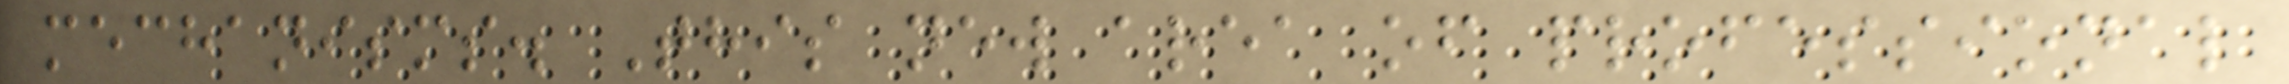mechanisms. This new area of professional
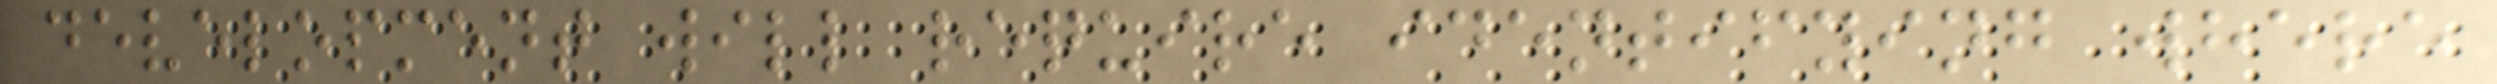development will require identifying where
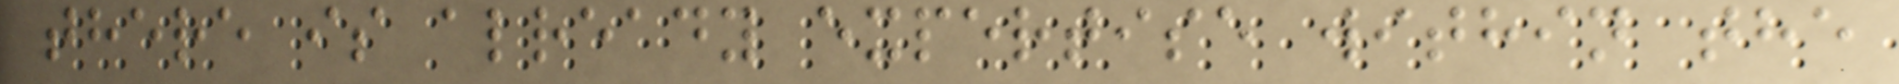there is already expertise within the
